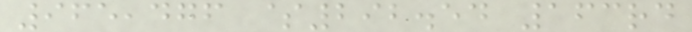965,476 $292.54 163rd
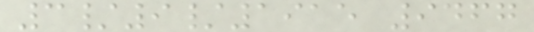3/9/1915 9467
